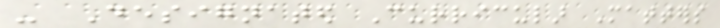- Designated Curricular Matters
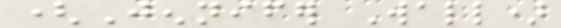(Jennifer Wall)
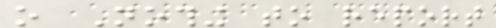o Nothing to report
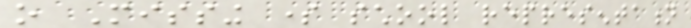o Missing some school representation
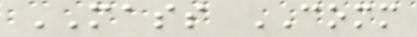MASS COMM
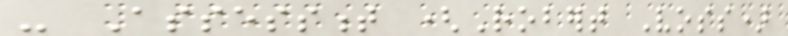- Assessment (Robert Voss)
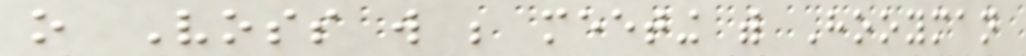o Voss will be meeting with Hooyman
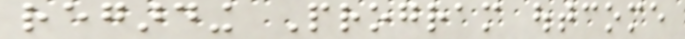regarding Program outcome
